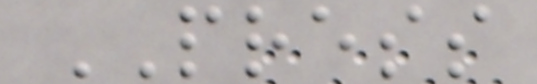PRESS
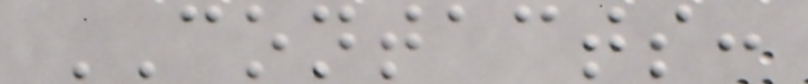CONTACTS:
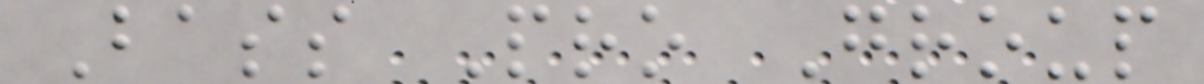Bass Pro Group
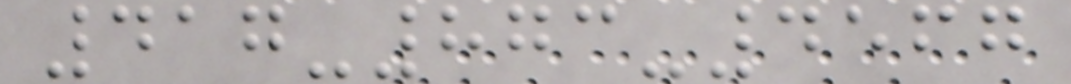417-873-4567
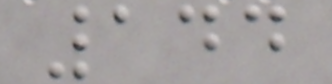144
